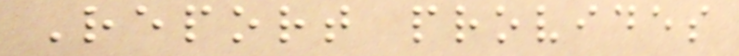Report provides
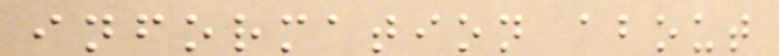information about
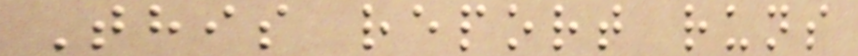This report runs
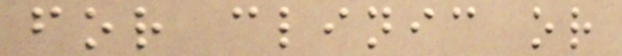for clinic or
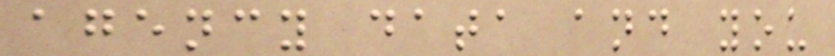agency data and you
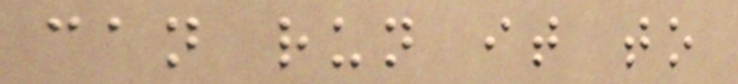can run it to
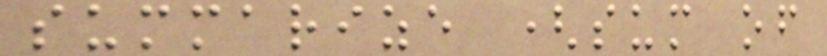summarize (sum of
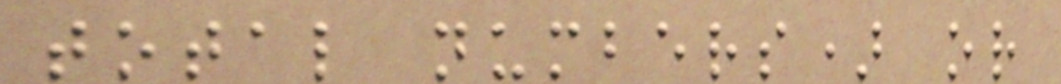total numbers) or
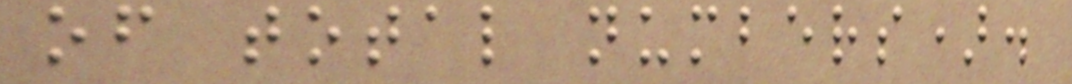of total numbers).
